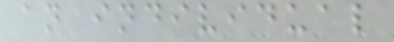an individual
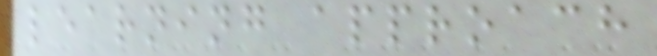learning approach
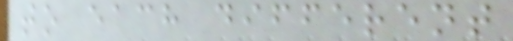to each different
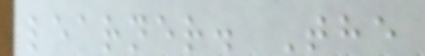learner. The
